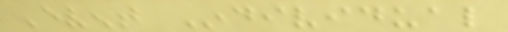Event Individual
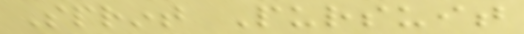Sprint Pursuit
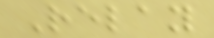Relay
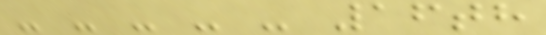- - - - - 16th
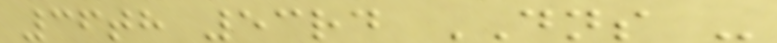36th 53rd DNS -
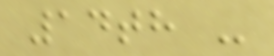14th -
